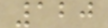120
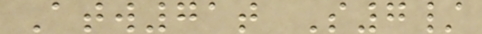Atw71t S7/
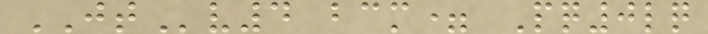JTv4 bcm= Pq0lq
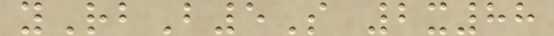yRbB5S 2x88
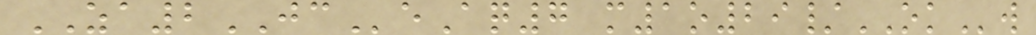ZA2JCeAq7 m1o29/OKw
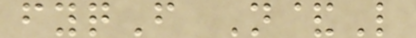fyqF N&L
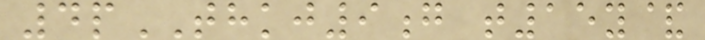4pTHKJ9g t15y&
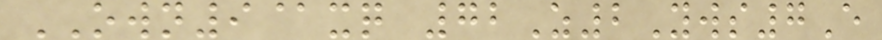OWN9@xq 72Z2Yws7E
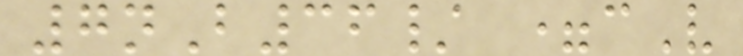7nB36/ =cV
